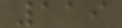119
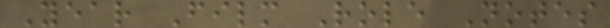Year Film Role Notes
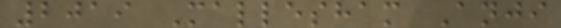2019 Mallesham Anji
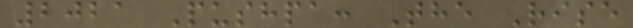2021 Pushpa: The Rise
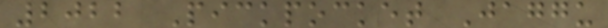2022 Pickpocket Jaggu
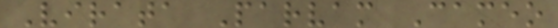Virata Parvam Cameo
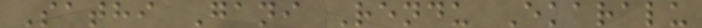Sathi Gani Rendu Ekaralu
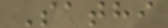Sathi
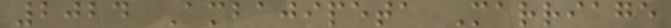2024 Ambajipeta Marriage
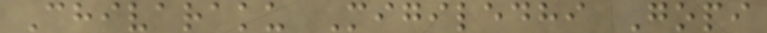Chivaraku Migiledhi Gopi
